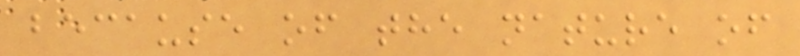because of the nature of
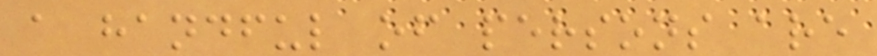a handful of persons are
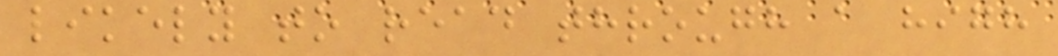likely to read through a high
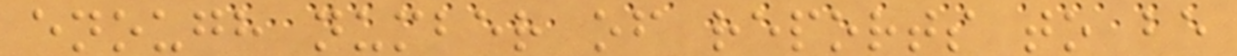enough number of reports to be
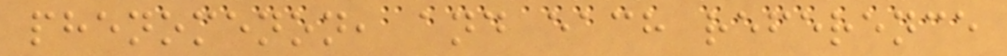phenomenon, and each reference
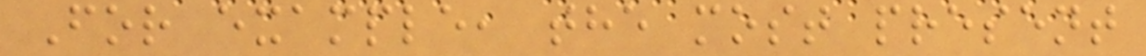For example, the most present
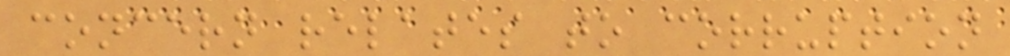concern relates to corruption
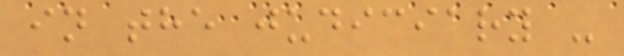in the judiciary -
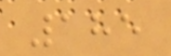185
